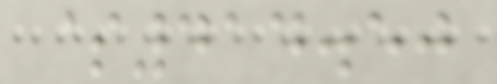$414.50
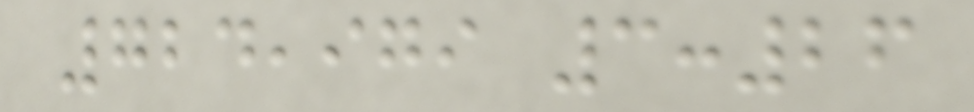724,979 3:26
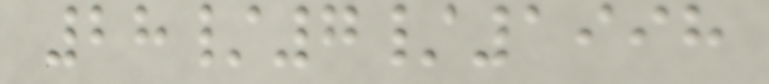28/7/1998
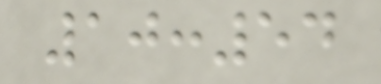10:54
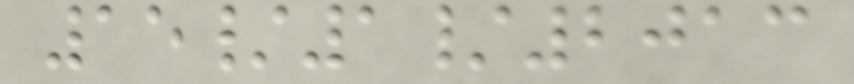15/1/2013
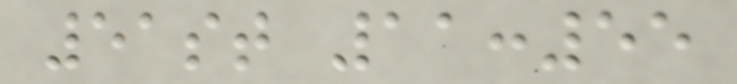51st 11:55
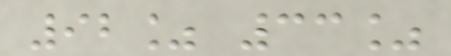92% 33%
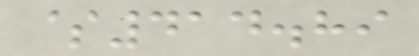$414.89
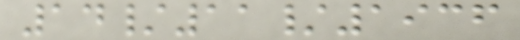14/11/1936
